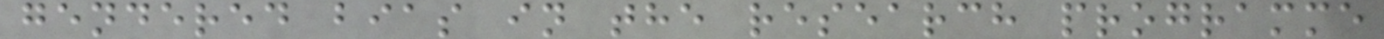gendered bias in the research programme
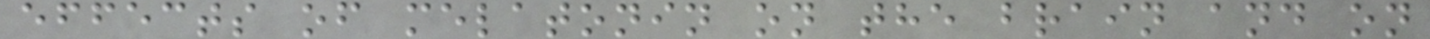effects of melatonin on the brain and on
